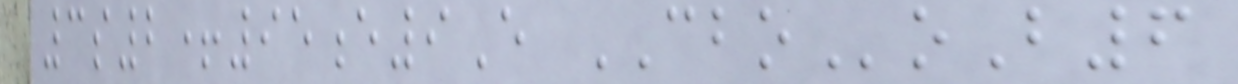3s2+95e9E CBOoB6
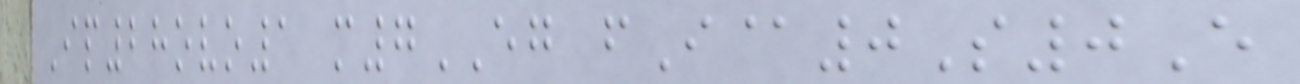Ip28ovo1 m7EG fI@0S0E
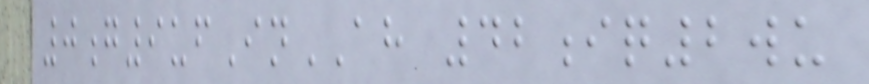0g9ufInAH 42iq2wu
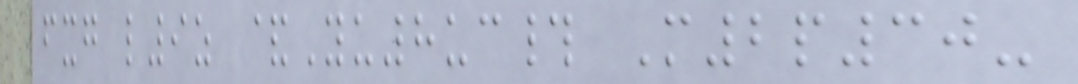fxg l9z &Yu8uc# M2p30-
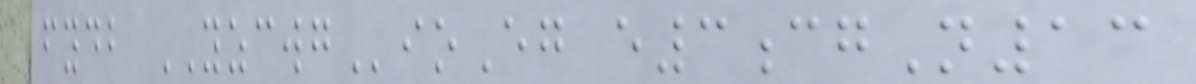fydb YZCWGioEg e3cgN13
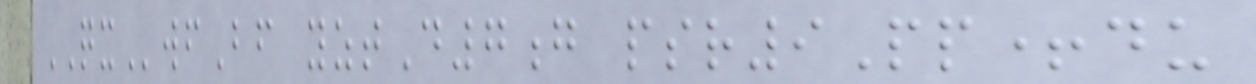QXwfBf yztD7g psr9Pp+du
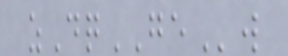zDqGEw
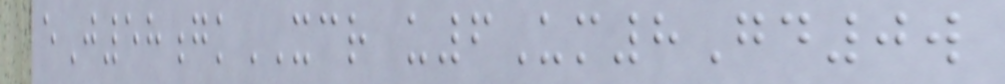eJ58gkXCR u6Um8Gd0w
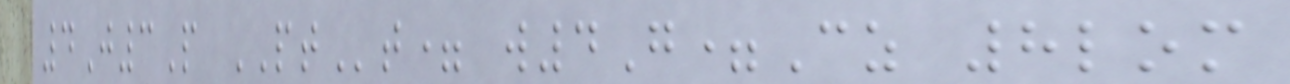4J3P PTt= w4G=Cz 8lom
